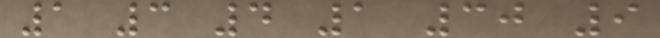1 3 4 1 30 9
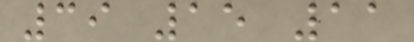39 15 11
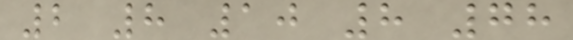2 8 10 8 78
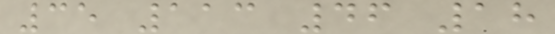35 113 46 18
